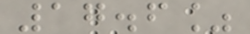17.6%
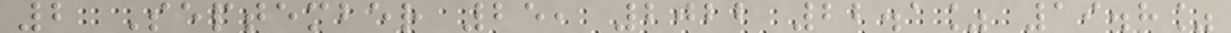2 September 25, 2022 22.1% 19.8%
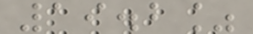19.2%
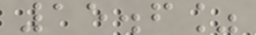15.6%
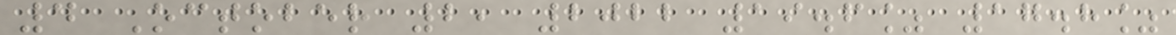4 October 2, 2022 19.6% 17.8%
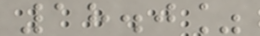18.0%
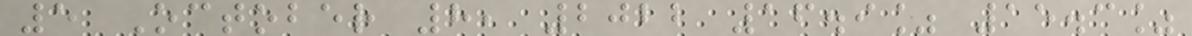5 October 8, 2022 16.9% 15.3%
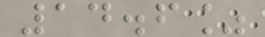14.6%
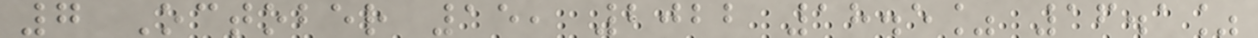7 October 15, 2022 18.5% 16.1%
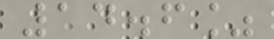14.6%
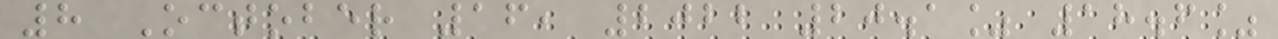8 October 16, 2022 20.1% 18.6%
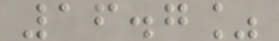16.7%
